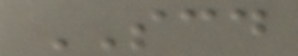SCD
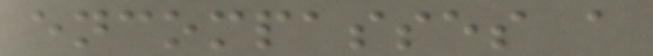encompasses a
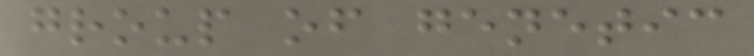group of genetic
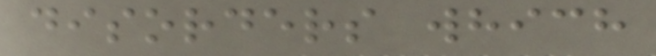disorders which
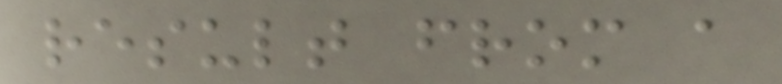result from a
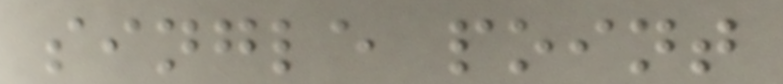single point
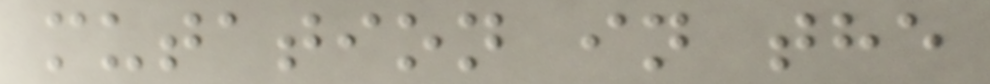mutation in the
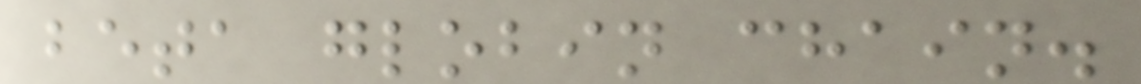beta globin chain.
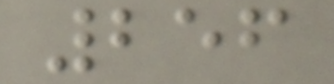256
